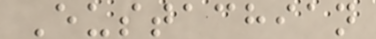Eustachian
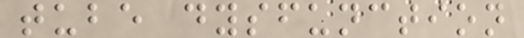tube dysfunction
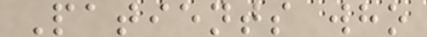Patients who
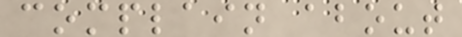complain about
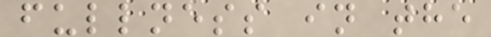fullness in the
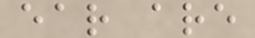ear are
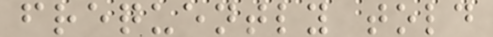frequently told
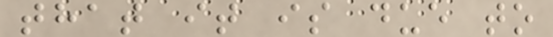that it is due to
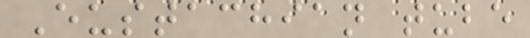Eustachian tube
